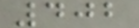402
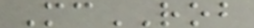McROB
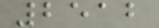2512
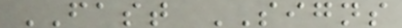FAST SIGNS
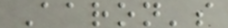Aaron's
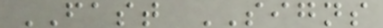FAST SIGNS
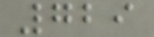729
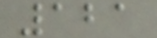121
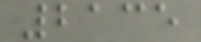2135
